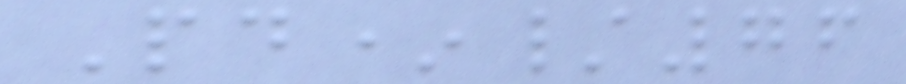Pd*/76
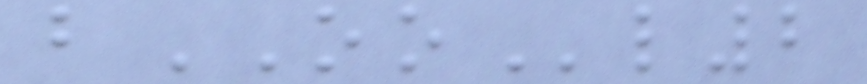bOOl2
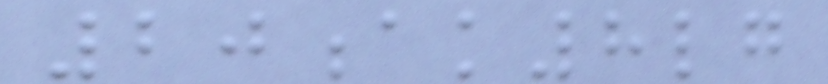20ak8lg
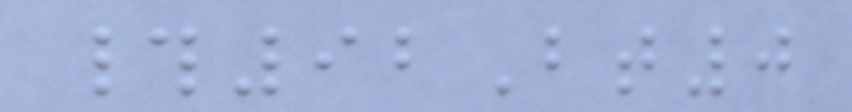#92Bt0
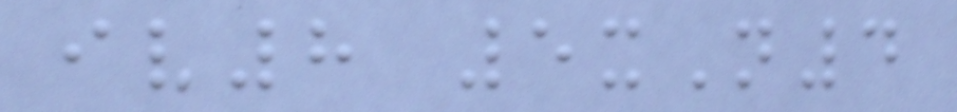iv8 5xN4
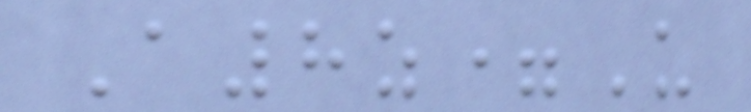A8z=U
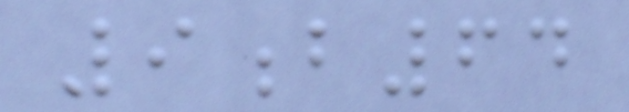9b64
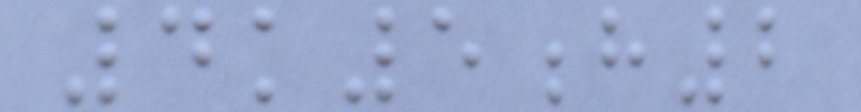4k5h2
